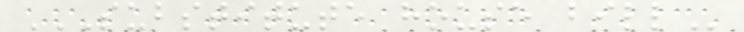SUBSTITUTE HOUSE BILL
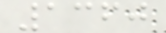1360
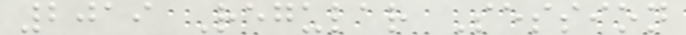2019 Regular Session
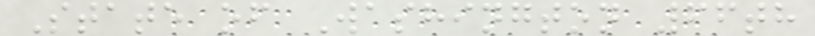State of Washington 66th
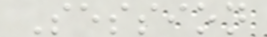Session
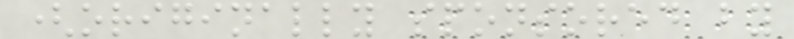(originally sponsored by
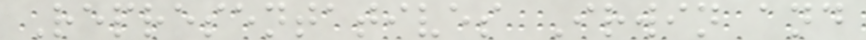Representatives Irwin and
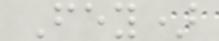Fey)
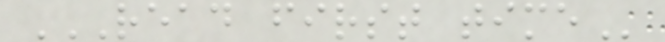READ FIRST TIME
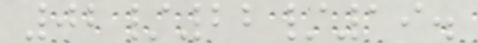02/22/19.
